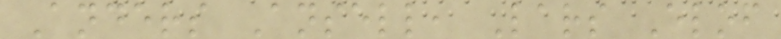Anders Ansell, Lars Elof
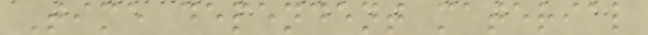Time dependent material
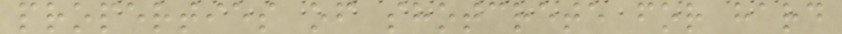properties of shotcrete for hard
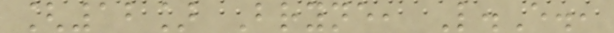[12] Bryne, L.E.,
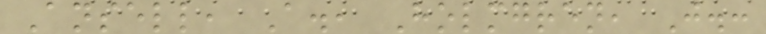Ansell, A., Holmgren, J.:
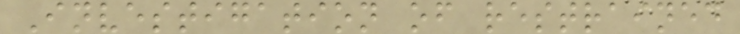Investigation of restrained
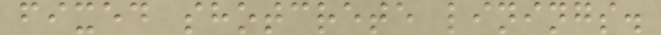fixed shotcrete linings.
